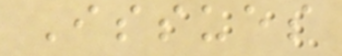Issues
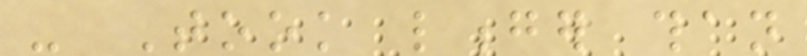- Took longer than
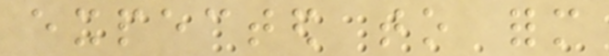expected to form
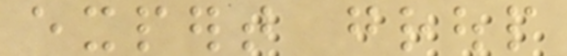expert group
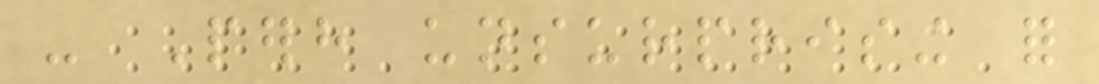- Perhaps unsurprising for
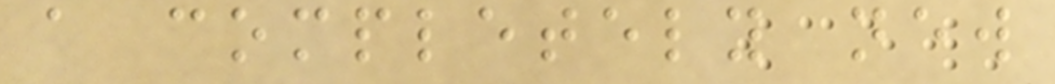a completely new
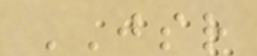JSR
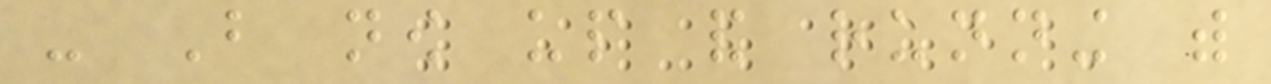- But now up and running with
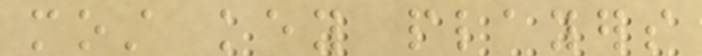most key players
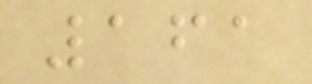161
